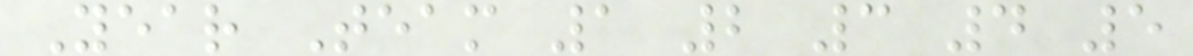Year Team 1 2 3 4 5
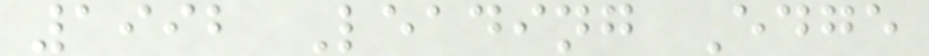1992 Leading Edge
